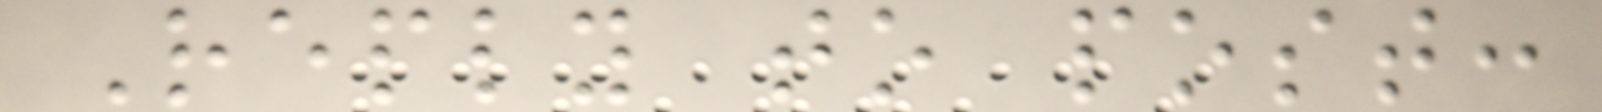Reply to post:
